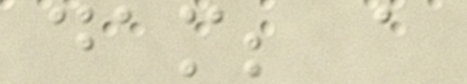dam; a
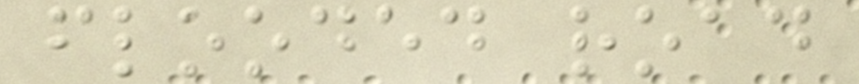flooded road
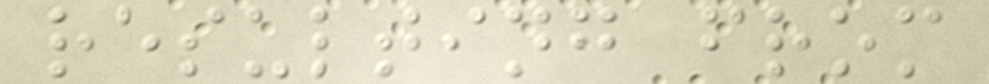resulting from
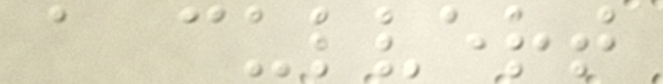a culvert
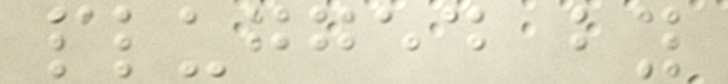plugged by
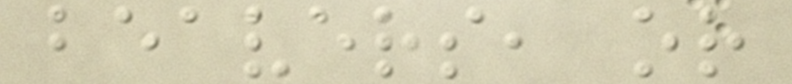beavers, or
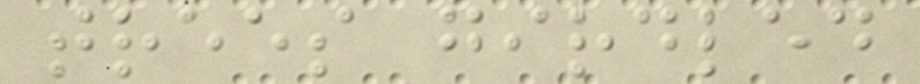trees girdled
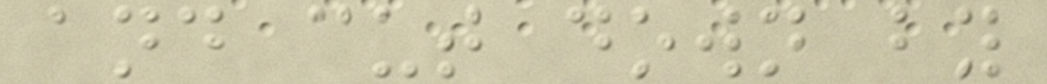and cut down by
